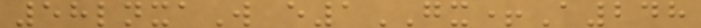58lnxaW e1GX+A248
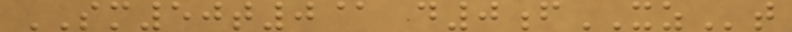SM50t0@ d0fXZt
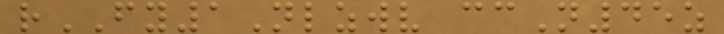rFY1Nlzwv ccN45z
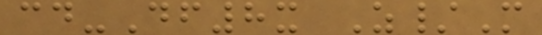cd-Df8x Z/M
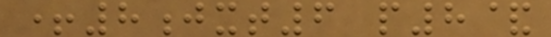+8jxt6 p8&
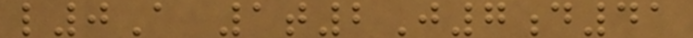l0A 1t2J7d41
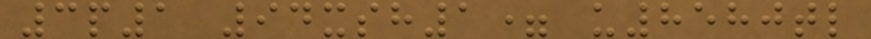3p1 94xsh1= u8580tl
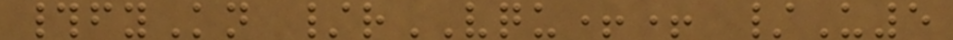#fyKn /rVQU++ /U5
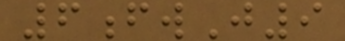6fwJ9
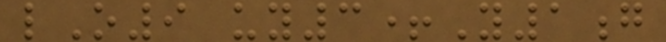lO9 uy3+Y1g
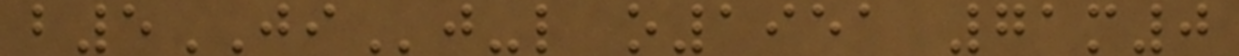b5JIj-l o1951 71m0
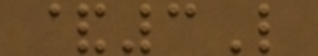&3L
